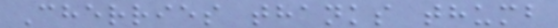Cherries thanks thumb
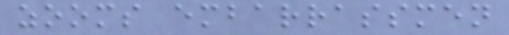zooms embarrassmen
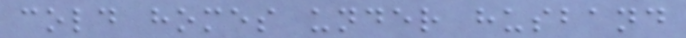cold homes under husband
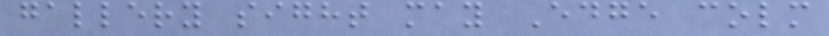gallery sight may Edge colm
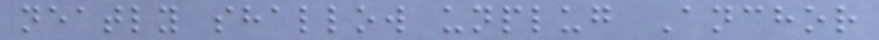neatly shallow unplug Anchor
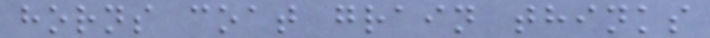horns coat grain thinks
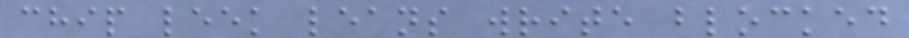chip leek leans write blocked
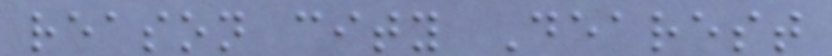reason city Dearest
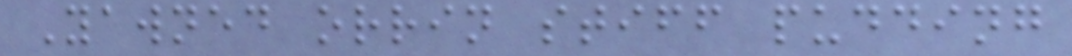Yawned orrin stiff pudding
